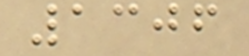1306
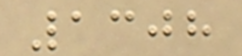1308
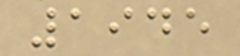1945
